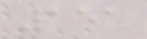151
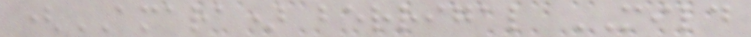(AMARA) berrigal MILD
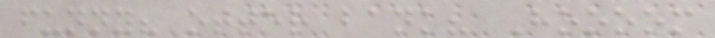funny? otter bank? Hoooom
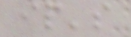ip's
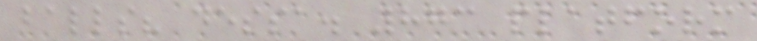balls? dessa. 873 platform
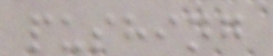pushing
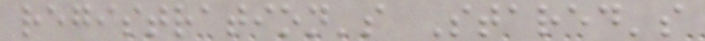registration's Stared's
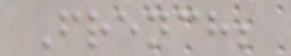French;
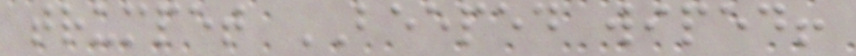trumpet BEEPED wiped!
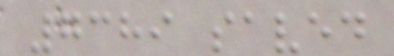7389 saved
